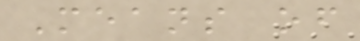Means of
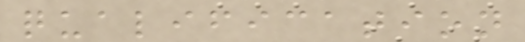qualification
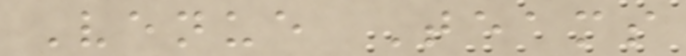Venue Teams
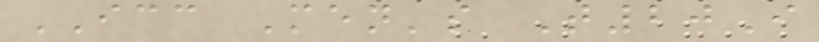ICC Men's T20I
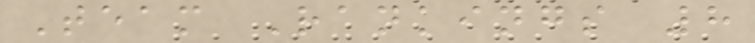Team Rankings 8
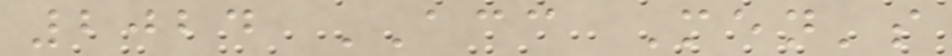2024 ACC Men's
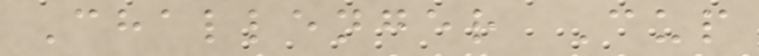Challenger Cup
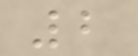2
